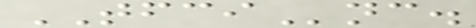TFCInc.
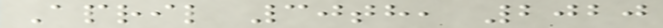April 30th, 2020
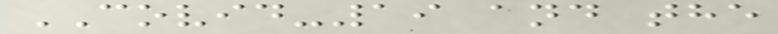COVID-19 and the
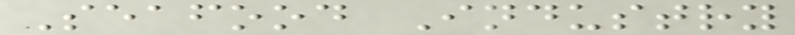Seafood Industry
